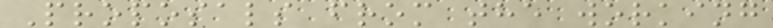Proposals from the working
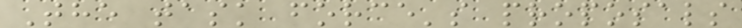The task force's proposals
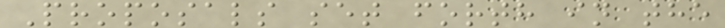Proposals set forth in the
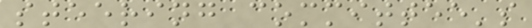steering committee's
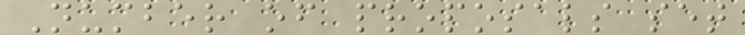Number of proposals set
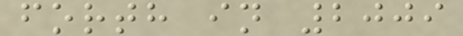forth in 2009
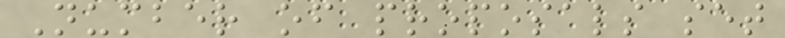Number of proposals set
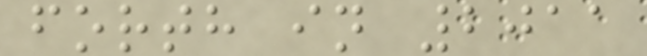forth in 2011
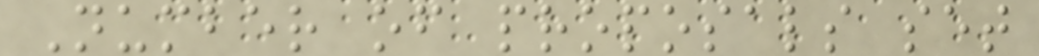Number of proposals set
